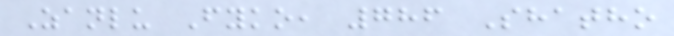Zanlu Fyko, 786 Shatho
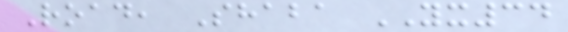Road, Shaba YX34
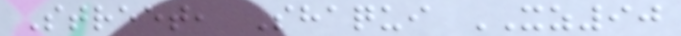Street, Shaqui XZ90
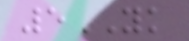5YK
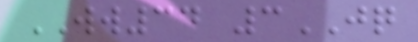WW34 3JQ
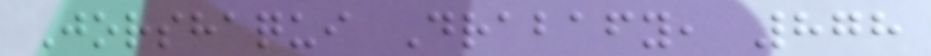Jorshaqui Drabafy, 878
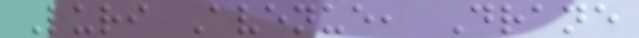Luri Avenue, Drane
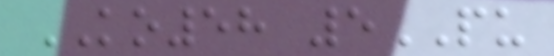KO58 5PU
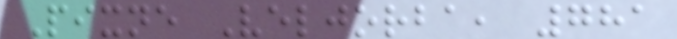Pixne Veljorba, 781
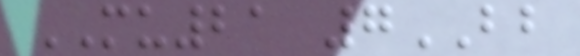MU21 7BB
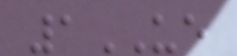1UE
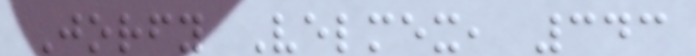Jorfy Velmex, 343
